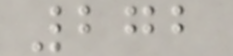272
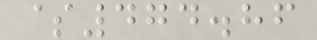$474.86
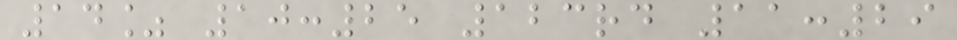14% 10:25 123rd 11:29
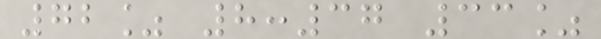72% 8:37 33%
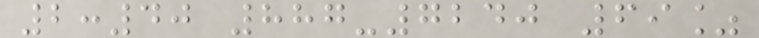2:40 887-7240 69%
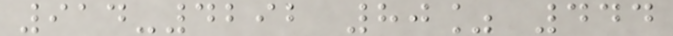914-4292 80% 444
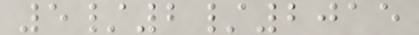5/2/2015
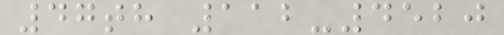47th 112-4520
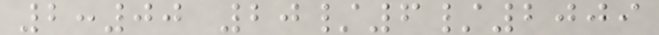2:00 20/6/2009
